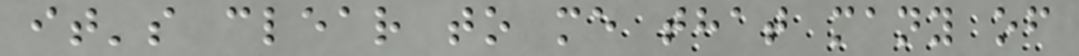it's clear to me that many of
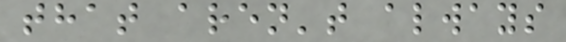that aren't always
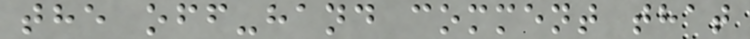the off-hand comment that
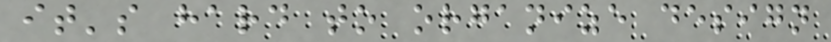it's hard to organize design
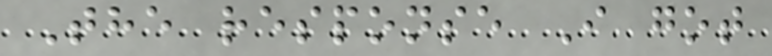The response I got
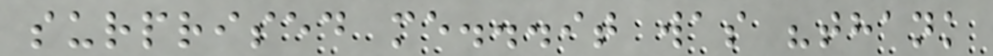surprised me...it was "thank
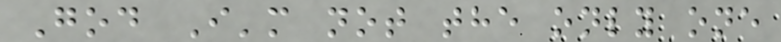God I'm not the only one
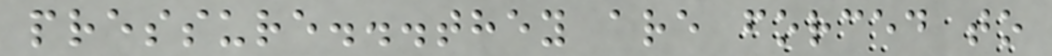pressure...they are forced to
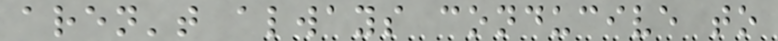aren't always conducive to
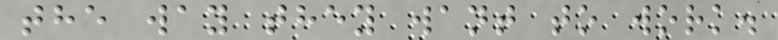the way they want to work.
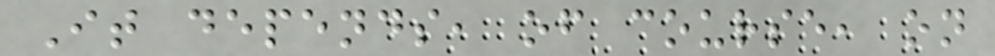It depends, of course, on
